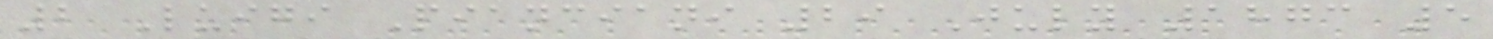2 Luigi Pianciani 29 July 1873 5
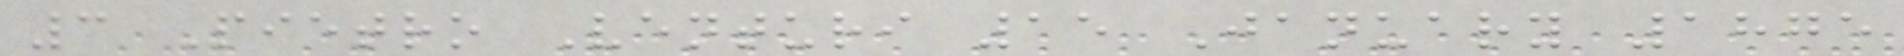3 Pietro Venturi 15 January 1875
